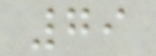79
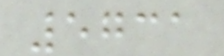5731
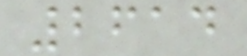2614
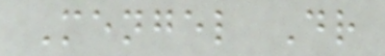Mengel Dr
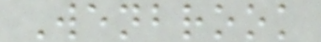Wenbrook
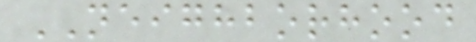NEIGHBORHOOD
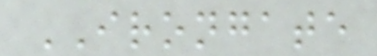IRONGATE
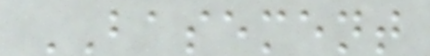BASEMENT
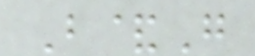B&G
